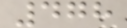478
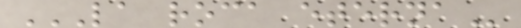LA ROCA ETERNA
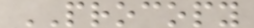PROCOPY
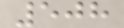508
